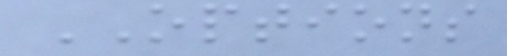OPTIONS
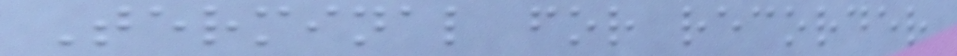Terminal for recorder
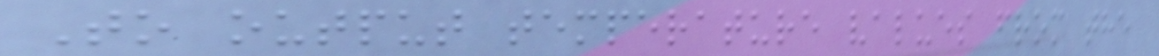To output temperature values from the
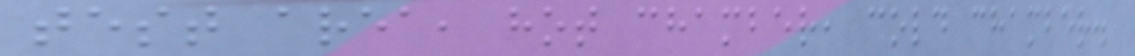test area, hot chamber, cold chamber.
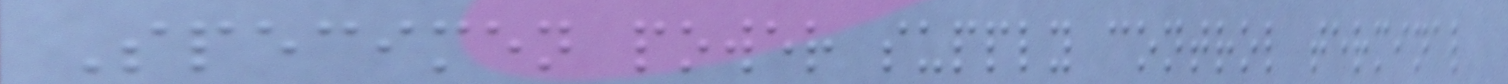Specimen power supply control terminal
